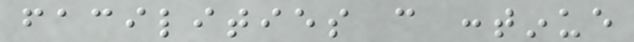facilities can continue
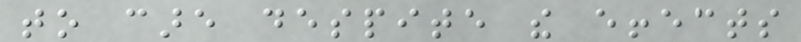to care despite the effects
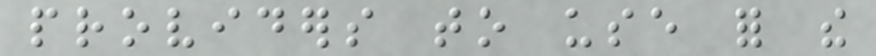providers to use for the
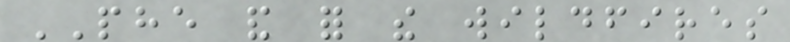PHE and for the wildfires
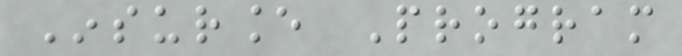Insurance Program
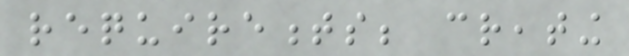requirements; creating
